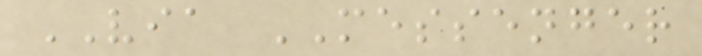VIA MESSENGER
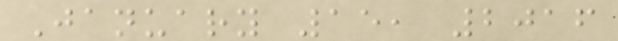January 15, 2016
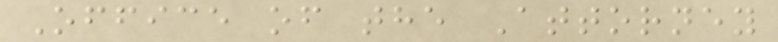Office of the Attorney
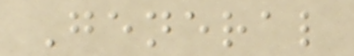General
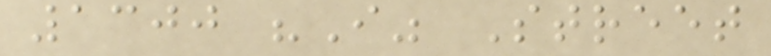1300 "I" Street
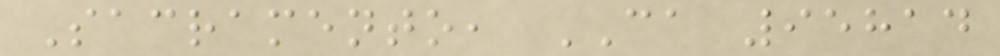Sacramento, CA 95814
